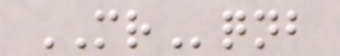MRqnb
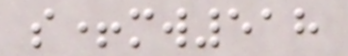s+mw518
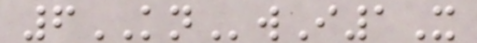6KNwI1X
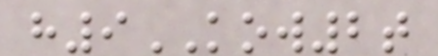h9KOW2t
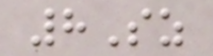8Sz
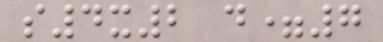s4x2 d=7
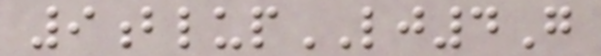9blupLJ4G
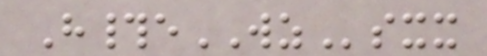H#eWZsxx
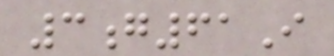3g61I
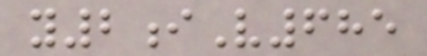y2iV685
